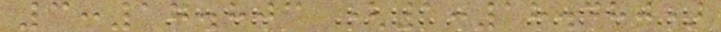3:17.803 (1:18.480)
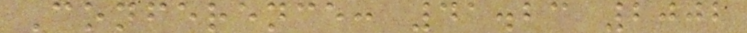Conference: 41.23 2002
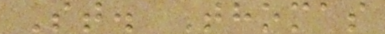St. Thomas
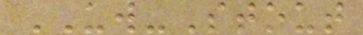UW-Stout
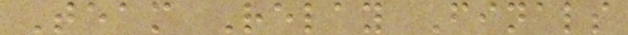Team Relay Finals
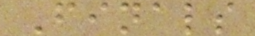Finals
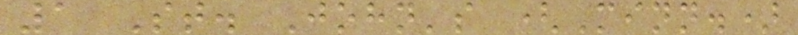1 St. John's (Minn.)
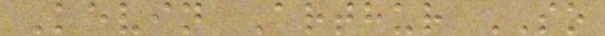Kevin Arthur SO
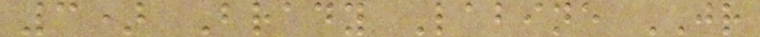3) Brady Labine JR
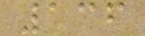136
